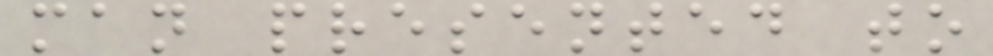man presented to
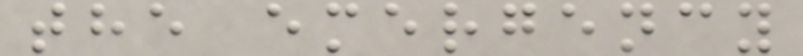the emergency
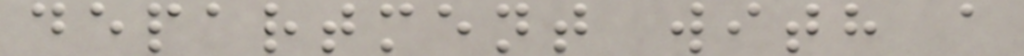department with a
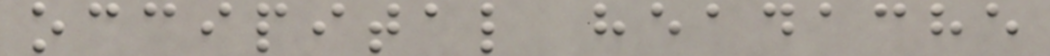occipital headache
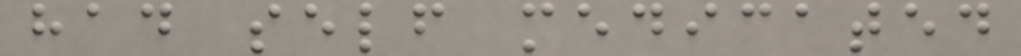had self medicated
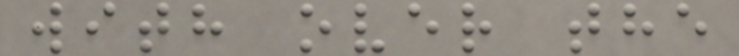with over the
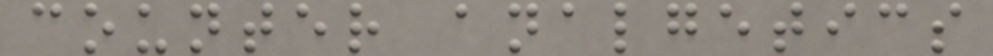counter analgetics
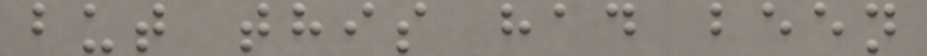but this had been
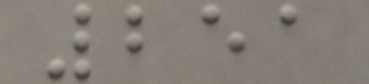251
